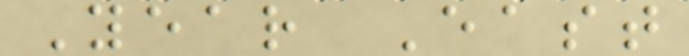Year East
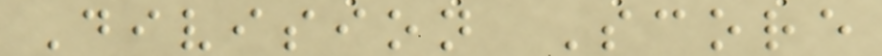Division Score
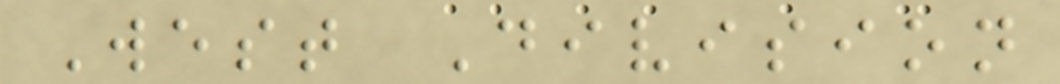West Division
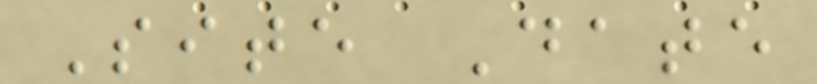Site Date
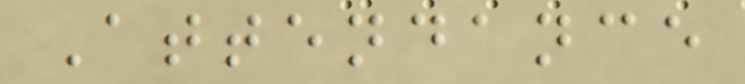Attendance
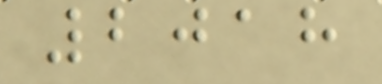2018
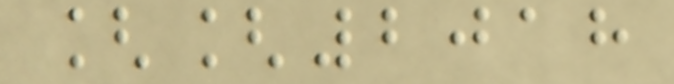[[2018
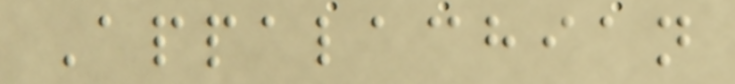Appalachian
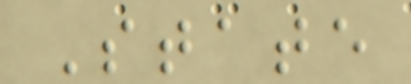State
